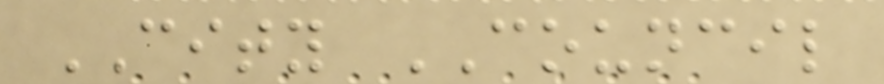CITY COUNCIL
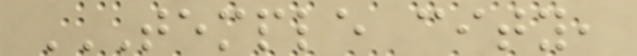TEMPLE CITY,
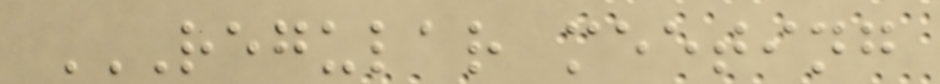REGULAR MEETING
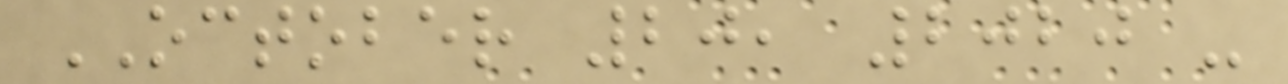OCTOBER 20, 2020 -
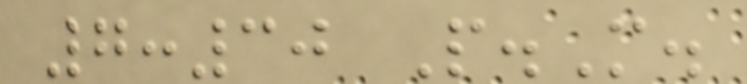7:30 P.M.
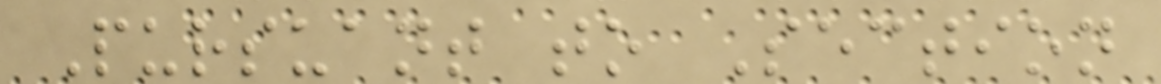Pursuant to Section
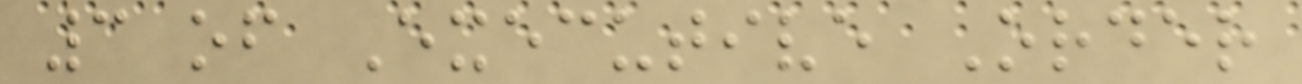3 of Executive Order
